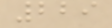229
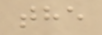the
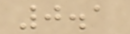0.1
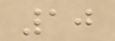10
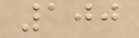100
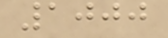1000
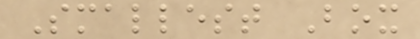Smallest Box
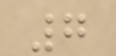7
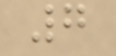7
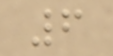6
